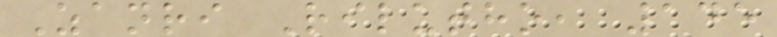Zanri Rilutho, 145
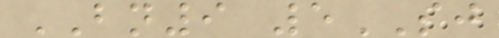BN9 5SJ
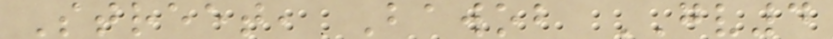Street, Bawob GV4
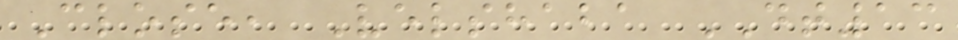Close, Velshaba DT13
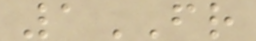1FR
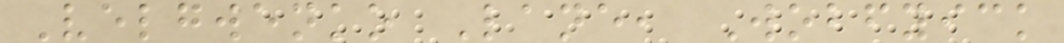Velgwenko Lane, Wobfyick
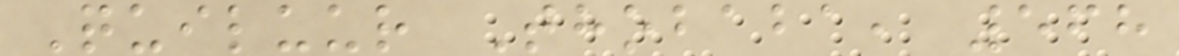Quiluur Thobaba, 568
